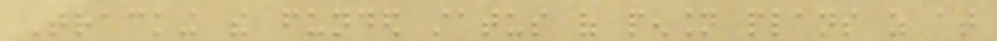Tracking the funded status of pension plans as at
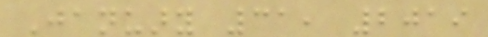January 31, 2019
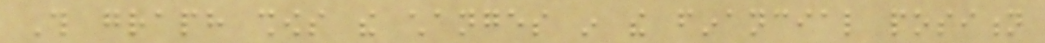This graph shows the changes in the financial position
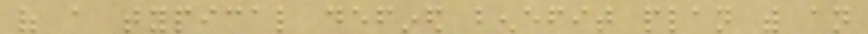of a typical defined benefit plan with an
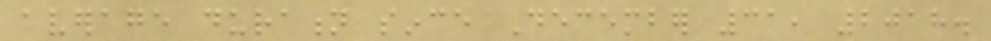average duration since December 31, 2018.
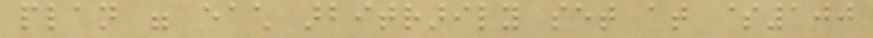plan were each arbitrarily set at $100
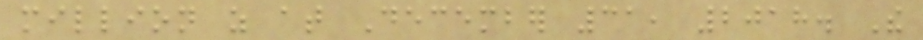million as at December 31, 2018. The
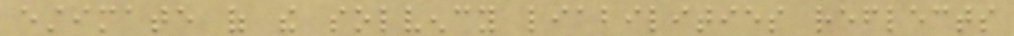estimate of the solvency liabilities reflects
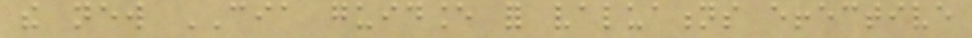the new CIA guidance for valuations effective
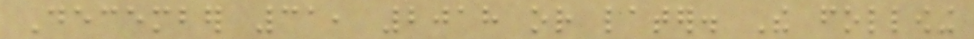December 31, 2018 or later. The following
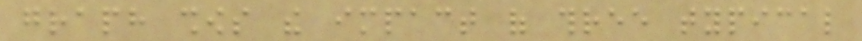graph shows the impact of three typical
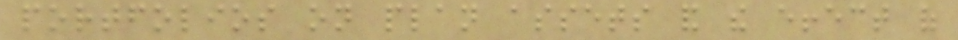portfolios on plan assets and the effect of
